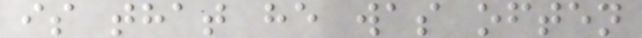is that he was often
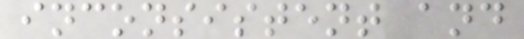inconsistent and
